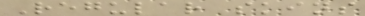Regular skins
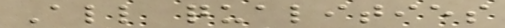All qualities
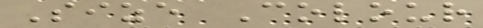Size Colour
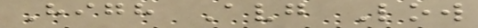High Avg Low
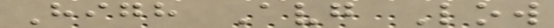High Avg Low
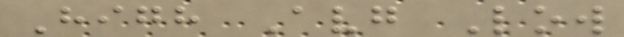High Avg Low
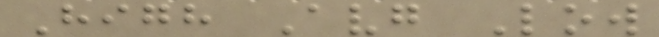High Avg Low
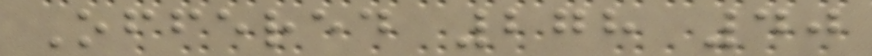Offered 278 40
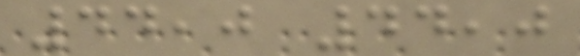44,0 44,0
